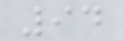94
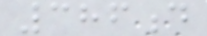386d
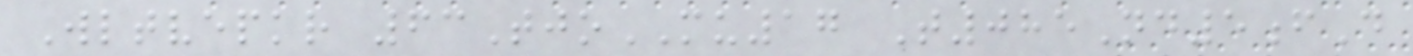Wltvepkr 63TjoMU17 T085Nd5fD
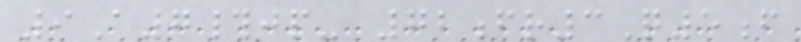9A7#jp- 72fr3Q5f
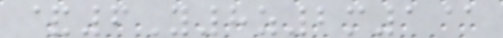&6Y8z2m1@
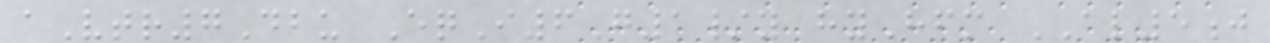aVtr7Dbu EqI6G1/y hyHfm AL5j
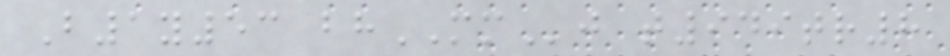B1y53 bhMMj t949tr8
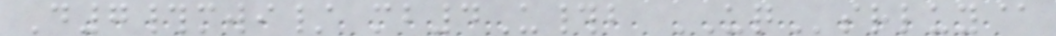D7#mwi/ mb4U#b UQsrluy@
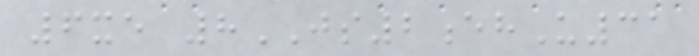6xe 8JS2ehU31
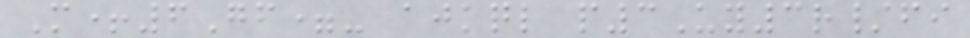M+6Gf=- ajkql p3Uy3r/fi
